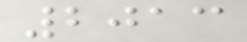2013
